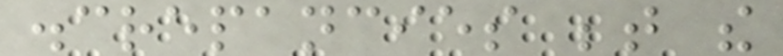discrepancies between the
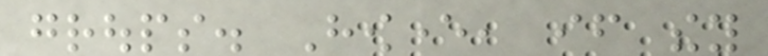groups. However, if they
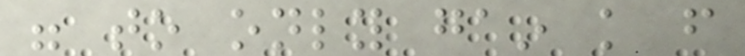were to only gain knowledge from
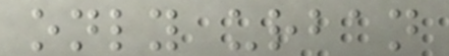only urban
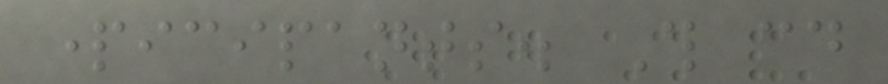participants. This could
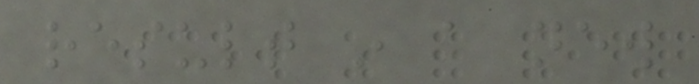result in a new
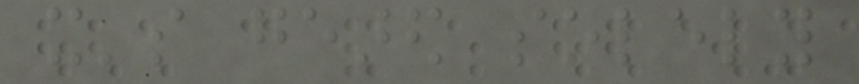it's geared solely
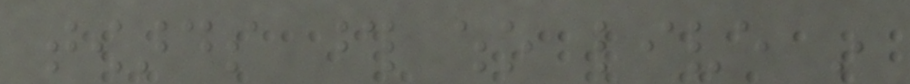towards those who live in
